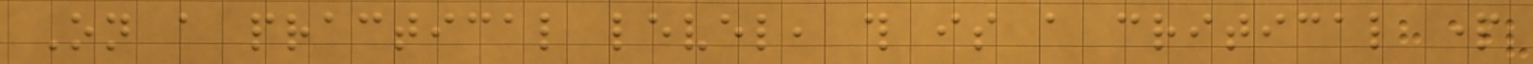On a practical level, this is a critical part
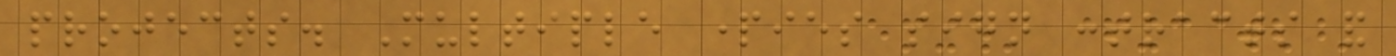projects. Multiple parties sign contracts and
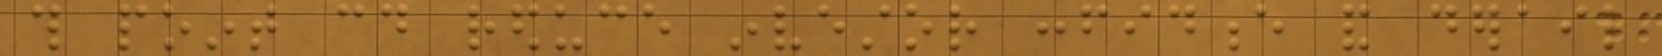this point could reduce investor confidence and derail
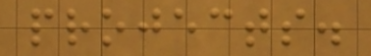projects.
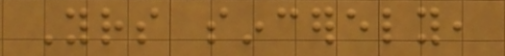Yours sincerely,
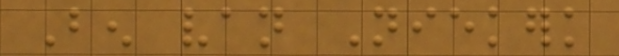Ben van Niekerk
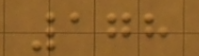178
